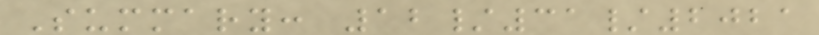Summary: 12/31/2021
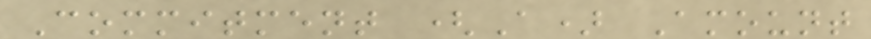Commitment (A) Amount
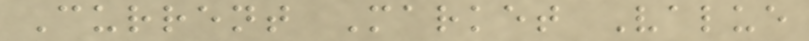Current Market Value
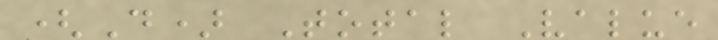(D) Total Value
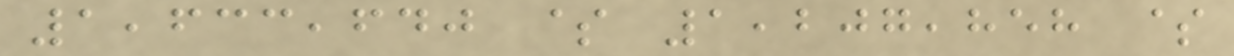1,633,640 $ 1,207,858 $
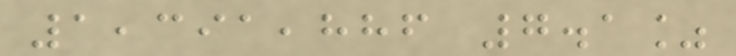1,391,886 7.1%
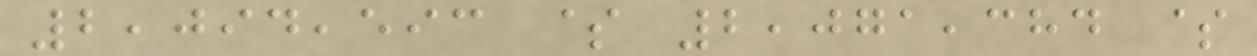2,094,593 $ 2,071,384 $
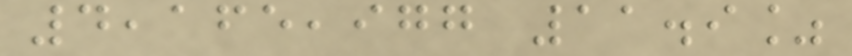4,165,977 11.9%
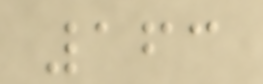163
